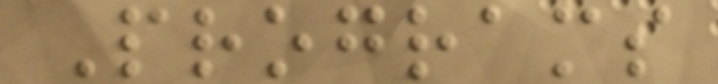Programs
